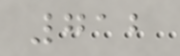712
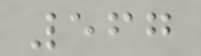567
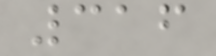316
